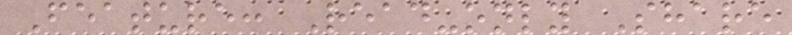Feature: Read-only Share
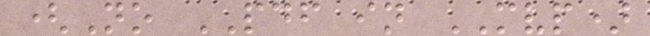(No PDF in MVP)
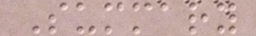Summary
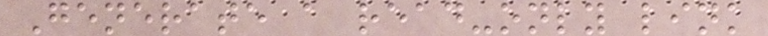Generate a read-only link
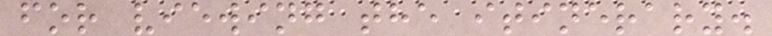for viewing the itinerary.
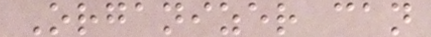Organizer can
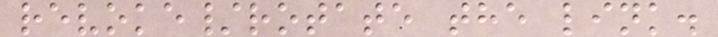revoke/rotate the link.
